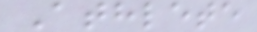Athlete
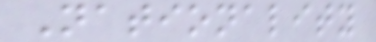Nationality
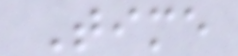Time
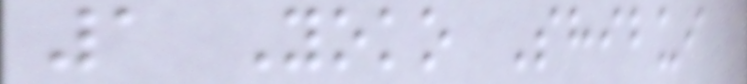1 Yoko Shibui
